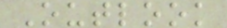Outlook
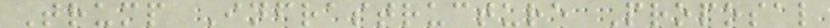Trump Infrastructure Proposal
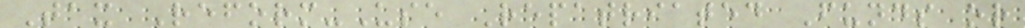Tax Reform-Use Repatriated Funds or
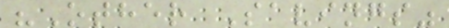"Other Savings"
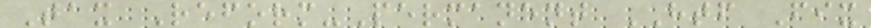Tax Reform-Permanent HTF Fix
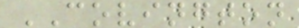COVINGTON
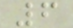6
